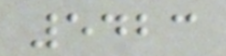5423
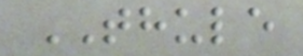THULE
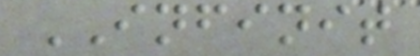INFINIT
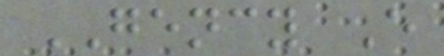GENCY E
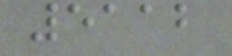5112
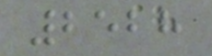2528
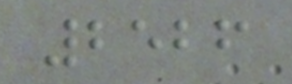2526
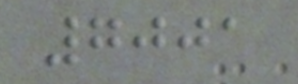7001
